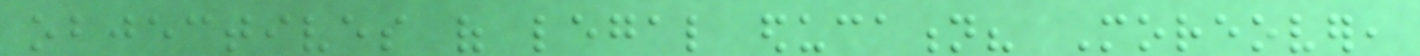objectives of legal education? Moreover,
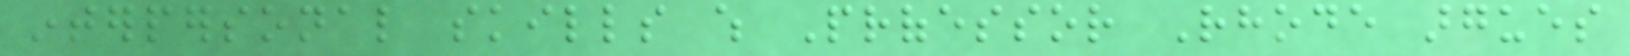interpersonal skills which Professor Rhode argues
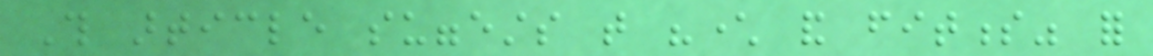This article suggests that "character and fitness" for
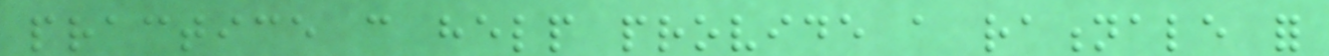practice can help provide a rationale for
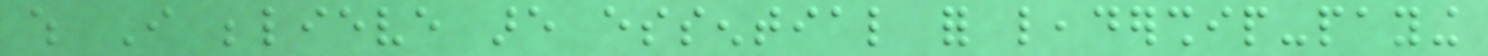which I believe are essential for leadership-paying
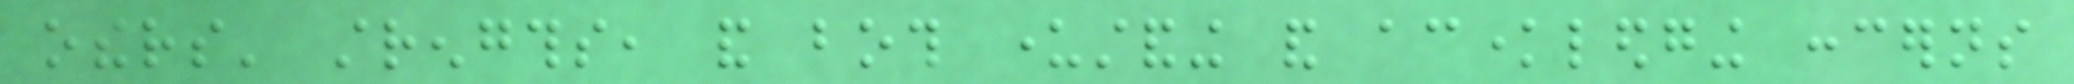others' strengths, and both understanding and acknowledging concerns
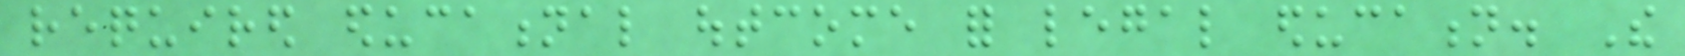required educational outcome for legal education. The
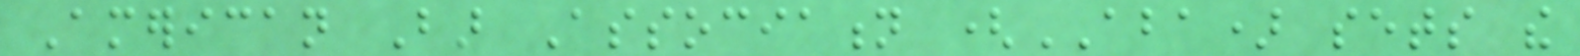American Bar Association (ABA) sets the
